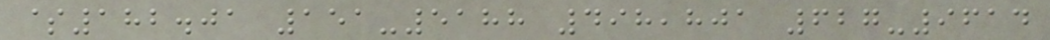$182.01 151-5188 498,801 627-9614
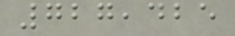727,425
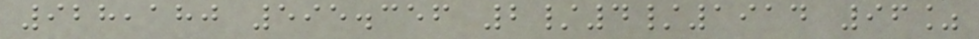928,180 595.356 2/4/1914 96%
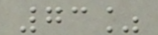73%
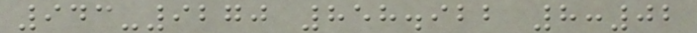943-9270 858.922 8:02
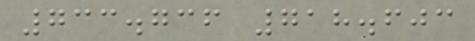733.736 718.603
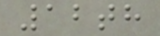12th
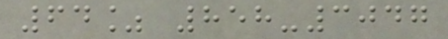64% 858-3047
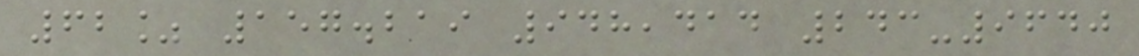62% 157.219 948,414 243-9640
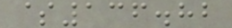$136.82
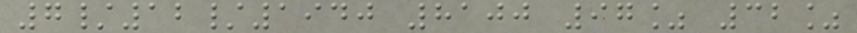7/12/1940 8100 97% 32%
